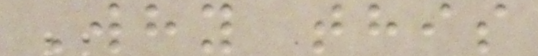Why this
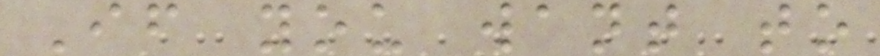If you want to
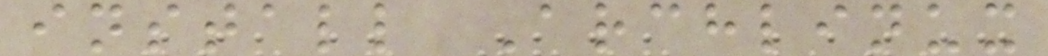install Archlinux
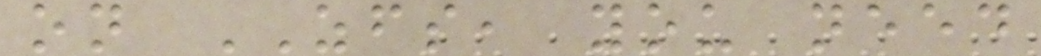on ZFS, you need
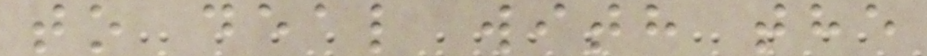to deal with the
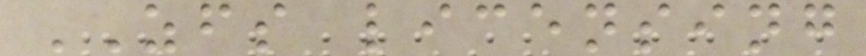ZFS licensing
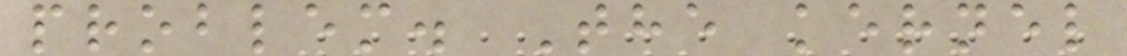problem. The kernel
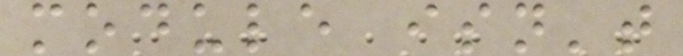module isn't
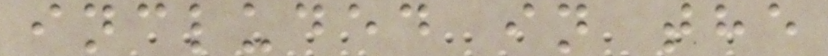included in the
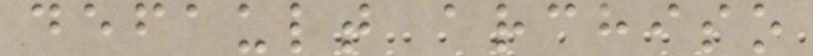default archiso
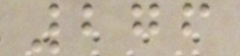276
